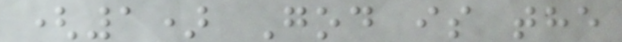(1) God is the
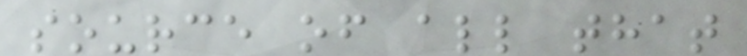source of all that
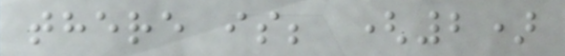there is; (2)
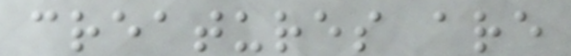creatures are
